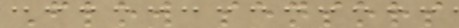Flow sensors
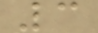3
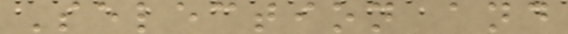Selection and
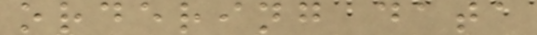ordering data
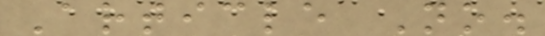Article No.
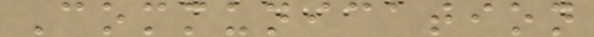Communication
